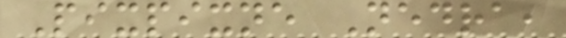Pixpixne Nedra,
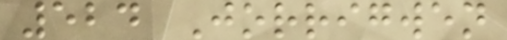524 Jorrigwen
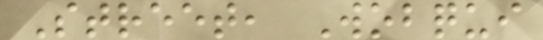Street, Wobqui
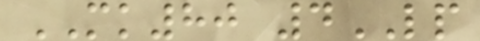MK80 4LP
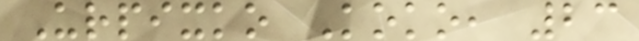Urpixko Koko, 23
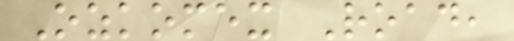Ozkomex Road,
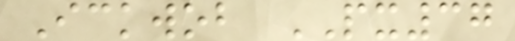Ickwob PX37
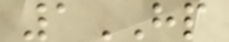1HP
